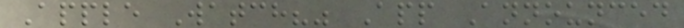Apple Watch?" App Announced
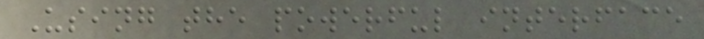Using the powerful interface
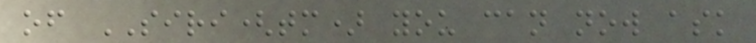of SIRI(tm) you can now ask
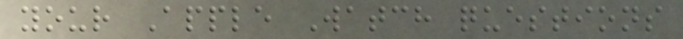your Apple Watch questions
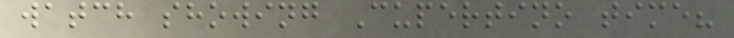watch showing Cupertino time?
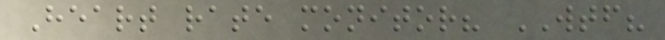Heart rate monitor? WTF?
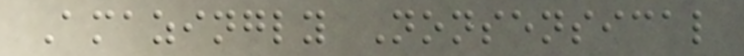Amazingly Nonsensical
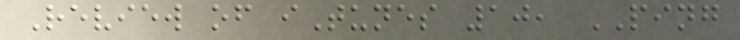Review of iTunes 10, PING
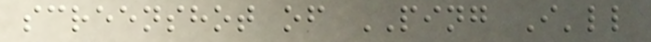screenshot of PING I'll
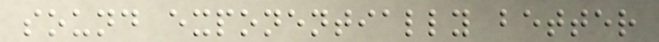sound exponentially better
